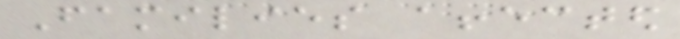Families affected
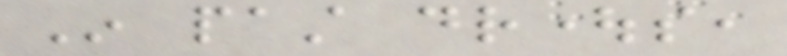In past droughts,
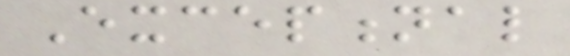Exceptional
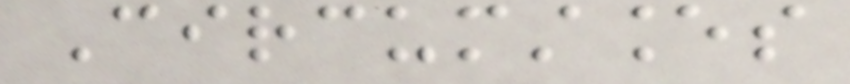Circumstances
